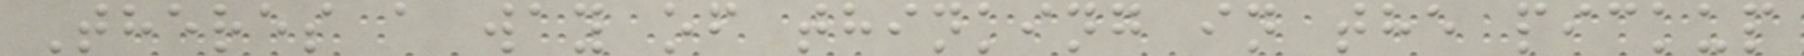Theres a way of thinking in the pickup
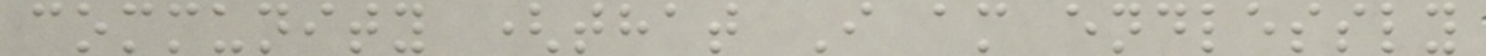community (that I am endlessly
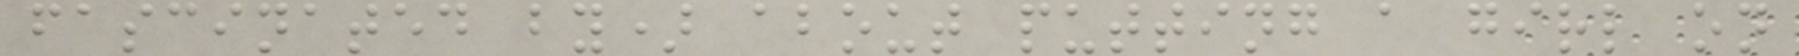fascinated by) about putting a girl on
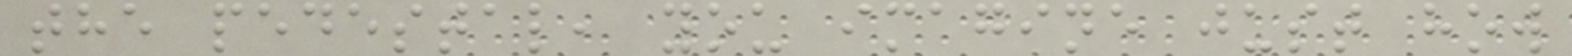the pedestal, you imagine just how
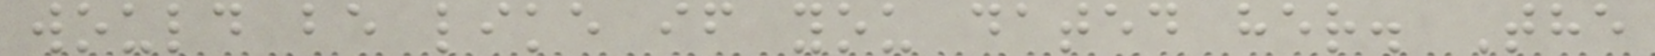would be like if you dated her. The
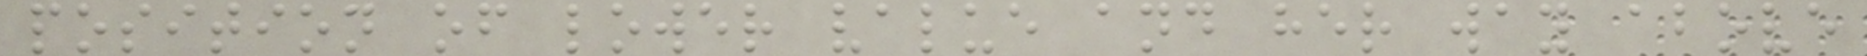position of lower value and her way above
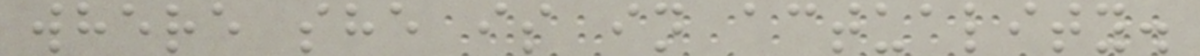where she is in actuality.
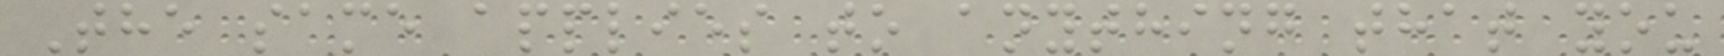The same applies to anything that you
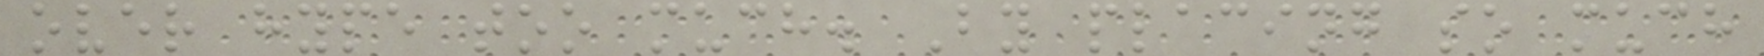over hype too much. By placing so much
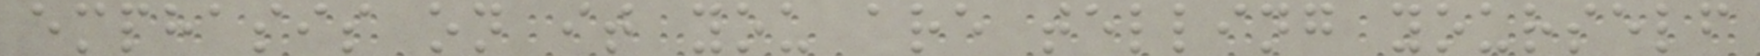emphasis on it you are telling yourself
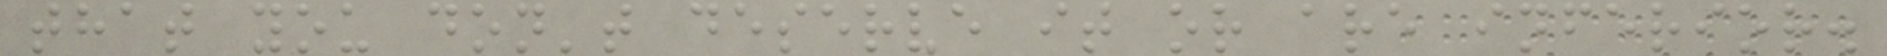that you don't deserve it or are inferior.
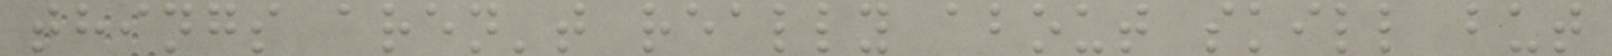things aren't really about skill but
